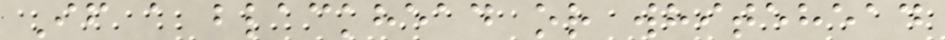If a blackhead or whitehead
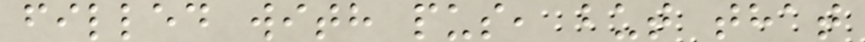filled with pus, but that
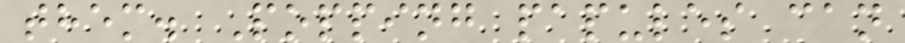them. Popping papules can
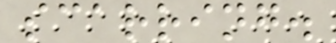scarring.
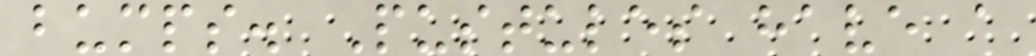bumps. Pustules have a
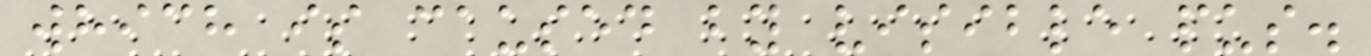which is caused by visible pus.
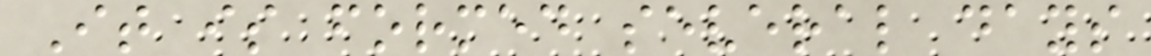It is formed several days
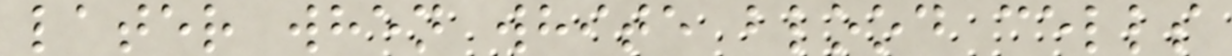later when white blood cells
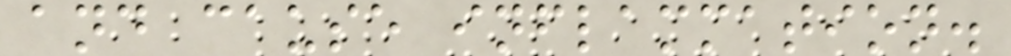and cause inflammation.
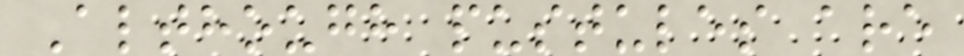Although pustules are
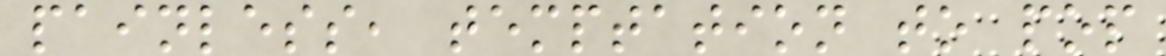painless, temptation to pop
